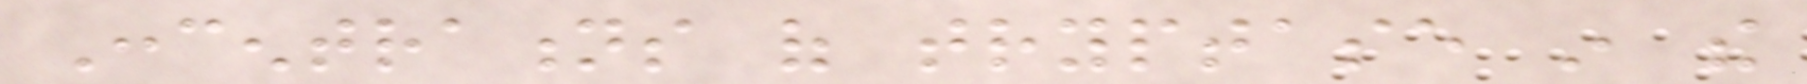Concentrations of tryptase in the
